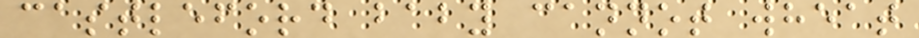castleford baby cannot wheat
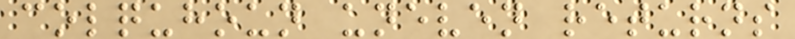colquhoun uneven returns
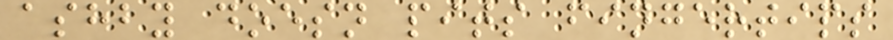ashby doesn pits fingertips
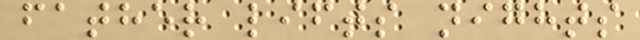father lifts nights
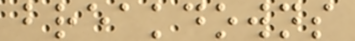breakdowns
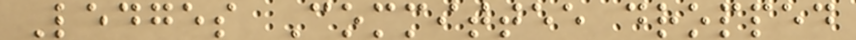Ledges Committee dropped
